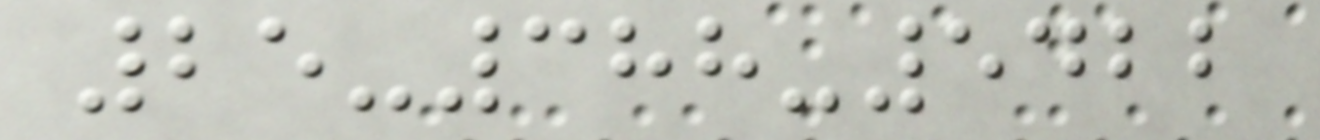25-388-5422
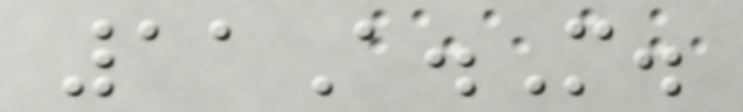11A.M.
